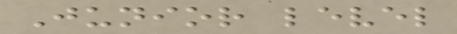Junior level
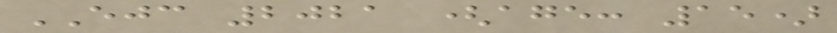EJC 2021 (age: 15)
